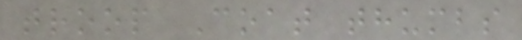troop Coat thumbs
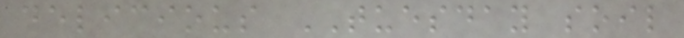delicious TUESDAY soil
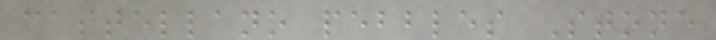castellano pebbles Stone
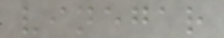vinegar
